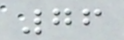76
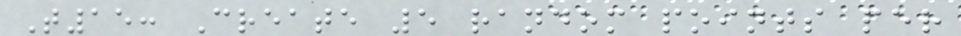T15: Create 5 random points per
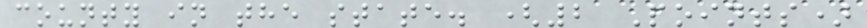county in the state. (2 Points)
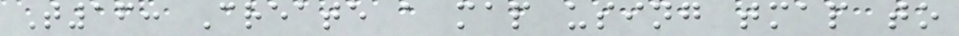T16: Create a map using tmap to
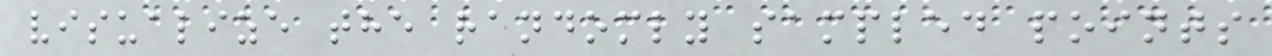visualize the randomly sampled points
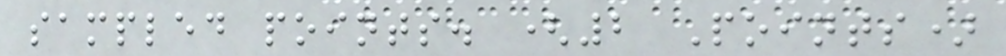sampled points. (2 Points)
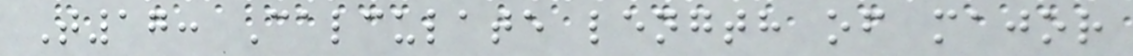T17: Calculate length of major
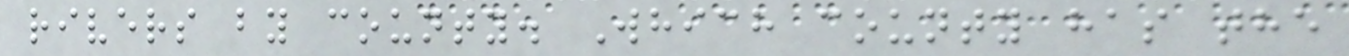rivers by county. Which county has the
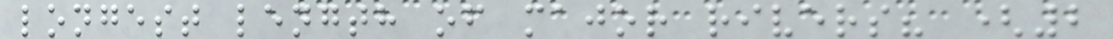longest length of major rivers? (2
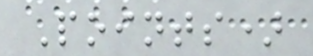Points)
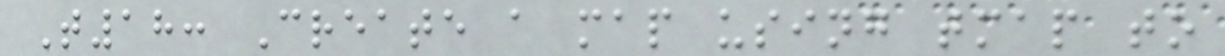T18: Create a map using tmap to
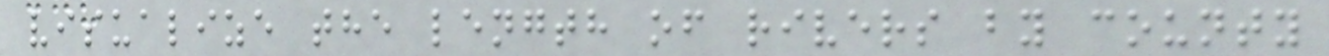visualize the length of rivers by county
